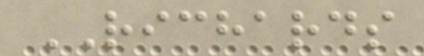RICHARDS
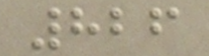826
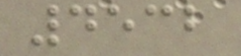4532
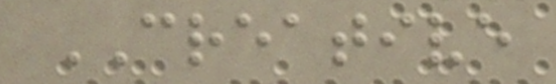CREATIVE
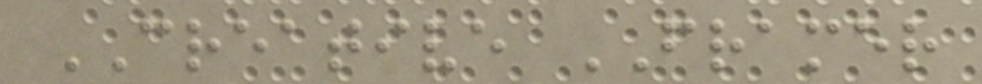CREATIVE FRAMER
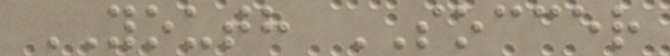YOUTH SOCCER
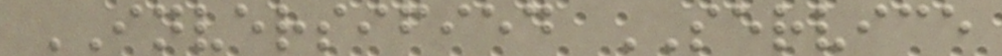INVERSIFIED SERVICE
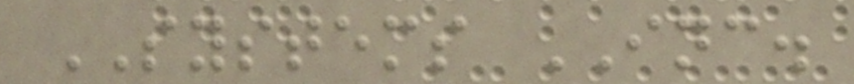SYSTEMS INC.
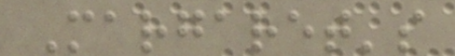Margaret's
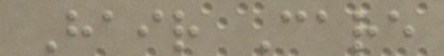Hair Care
